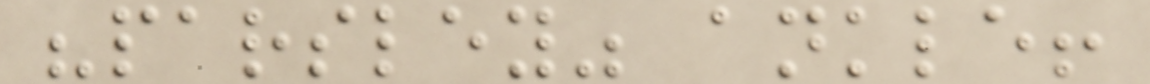"parsley" ankle!
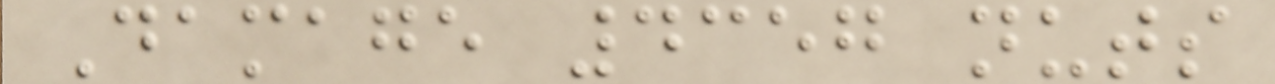Damage 4357 nuts
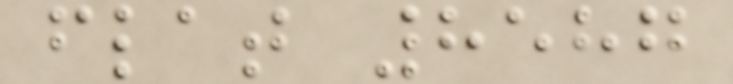flat 8587
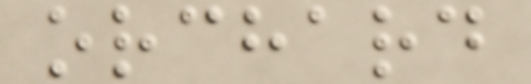orchard
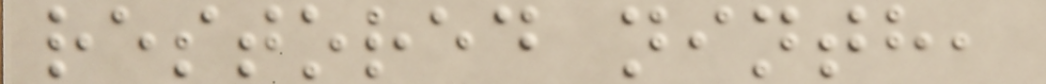restored ninth,
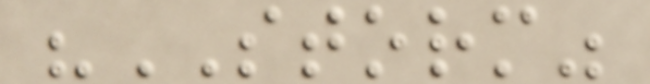"STORM"
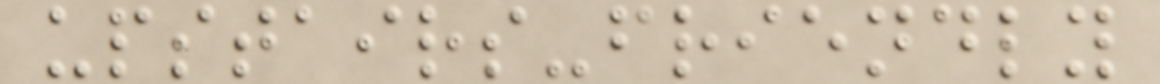upstairs-friendly
